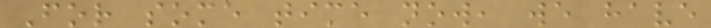For some time now, we have
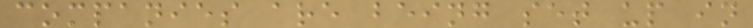companies are being set up in
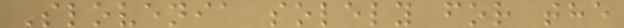Slovenia solely for the
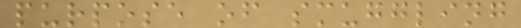purpose of smuggling
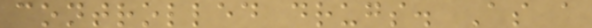controlled drugs. As a
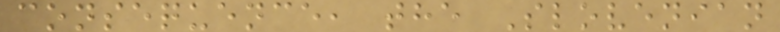consequence, the Slovenian
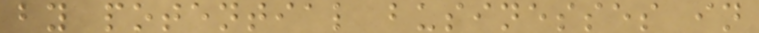by potential businesses in
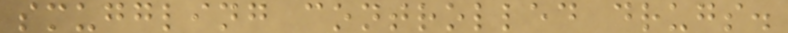smuggling controlled drugs.
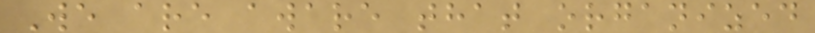We are aware that organized
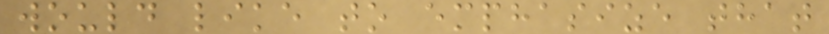would like to emphasize that
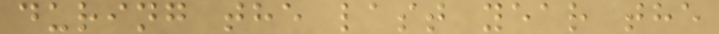during the last year the
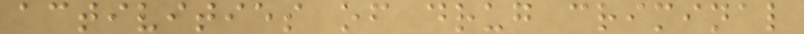activities of drug criminal
